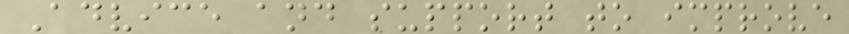Advice and support to improve
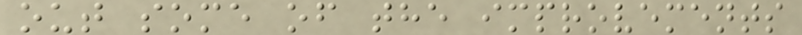out some of the improvements
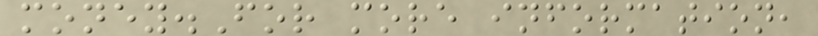money.For more information,
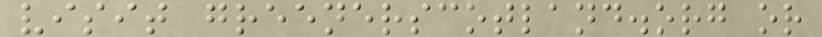visit greenerscotland.org or
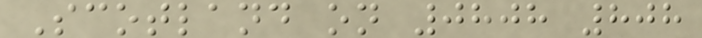Scotland on 0808 808
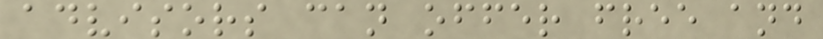advisors can offer free and
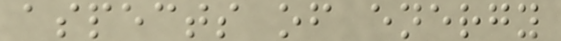aspects of energy
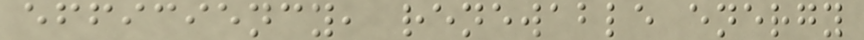efficiency, renewable energy
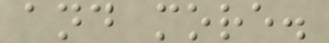and more.
